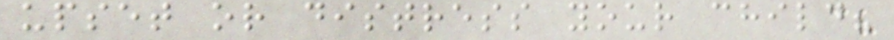upset or distress your child?
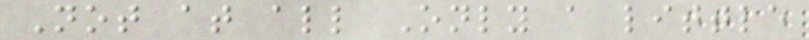Not at all Only a little
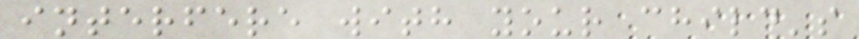interfere with your child's
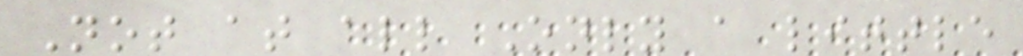Not at all Only a little
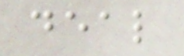deal
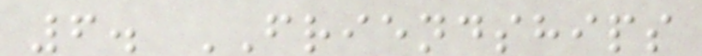6. FRIENDSHIPS
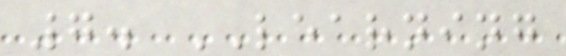7. LEARNING
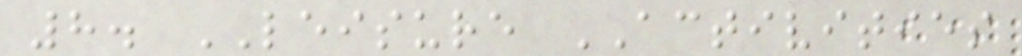8. LEISURE ACTIVITIES
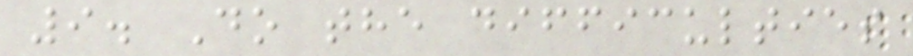9. Do the difficulties
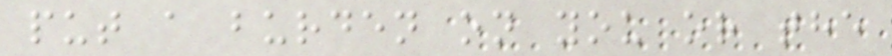put a burden on you or the
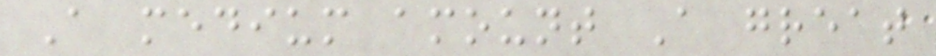A medium amount A great
